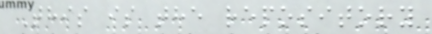This is the repository
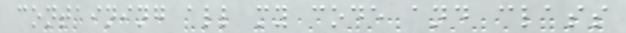containing all my code and class
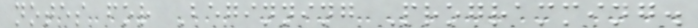notes for Beginning Programming.
